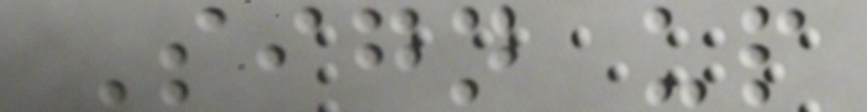Sign up
